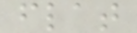flat
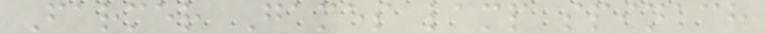Farmer Games lamp spinach
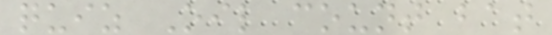quiz Oil count bat
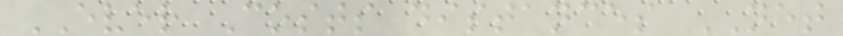EVER Costs distances NET
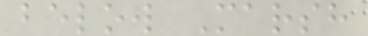below Marsh
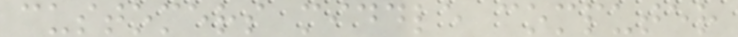customers middle computer
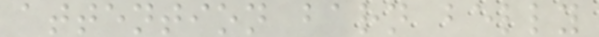attention barn belly
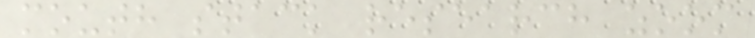mouth stack research zoom
